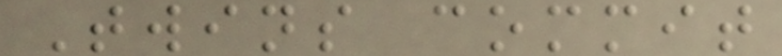Twins commit
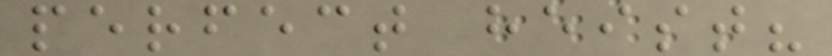perfect heist?
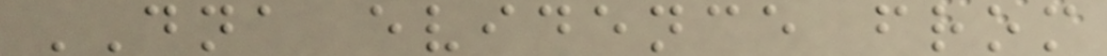DNA evidence from
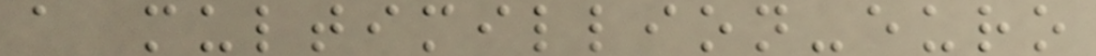a multimillion-euro
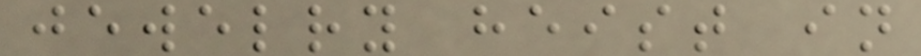jewelry heist in
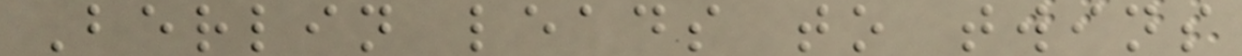Berlin leads to twins
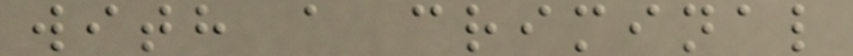with a criminal
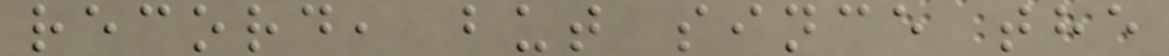record, but since the
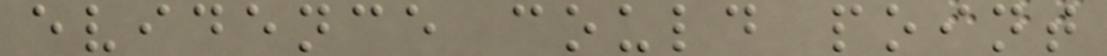evidence could point
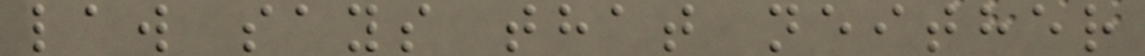law says that neither
